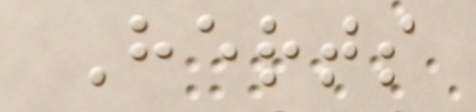Herts
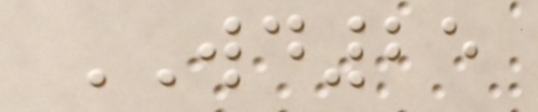WD25
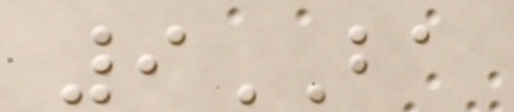9BA
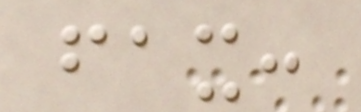fax:
